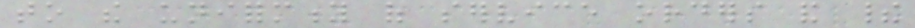to the uniformity of service orders and their
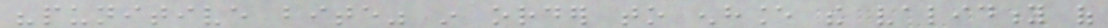"punitive bite" in order to enhance the validity of
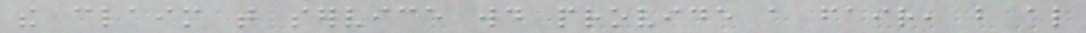the claim that service would provide a fair, but also
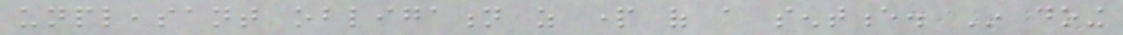unpleasant obligation as part of a sentence. In doing
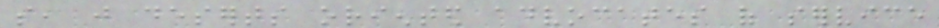so, just deserts oriented advocates of service
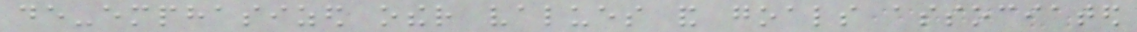de-emphasized other values and goals associated
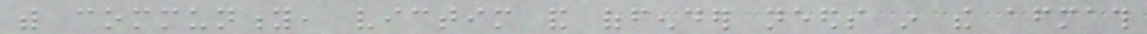with community, victim and offender needs in the aftermath
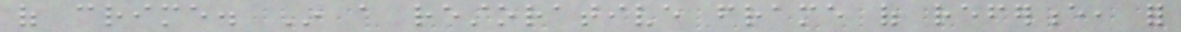of crime. In a restorative frame of reference, for
